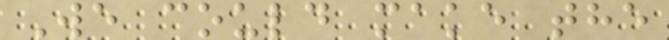We could make the
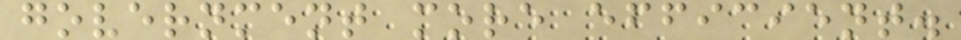government more efficient.
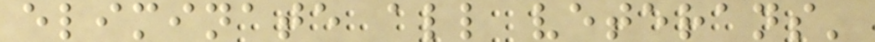eliminate all veterans'
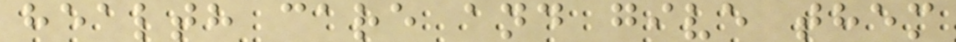health care and give them
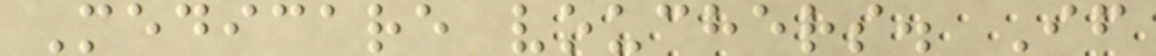Medicare vouchers. If
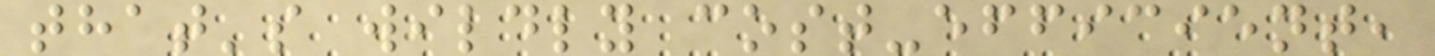that's wildly cost-efficient,
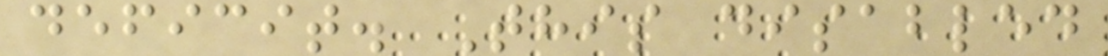deficit. This disabled
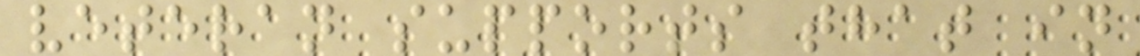veteran supports that in
